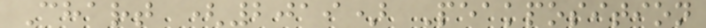Chart (2019) Peakposition
